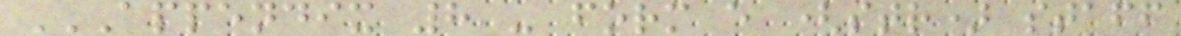APPENDIX 8 - FORM E (STR) STAFF
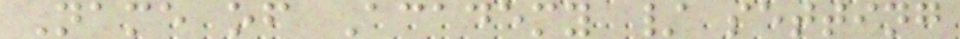Name of Academy / setting
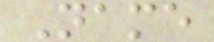Name
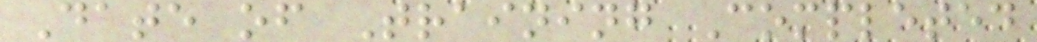Date of Training Completed
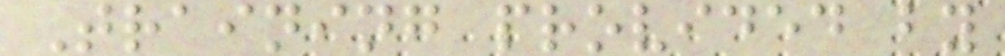Training provided by
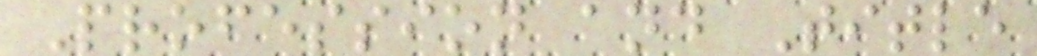Profession and Title
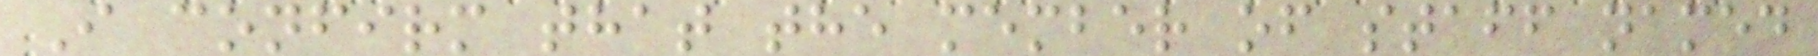I confirm that the member of staff named
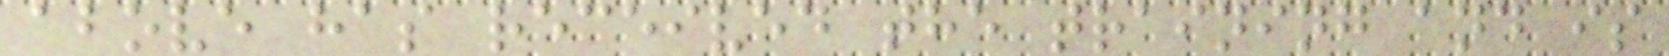above has received the training and is
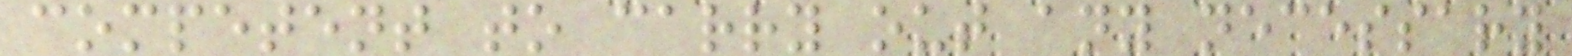competent to carry out any necessary
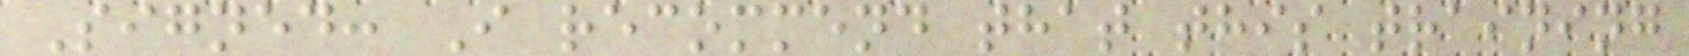Signed: I recommend that this training
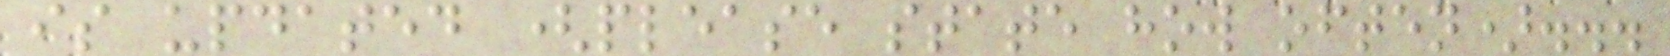is updated (please state how often)...
